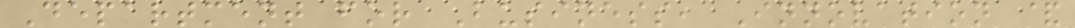Department for Business, Innovation &
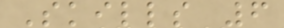Skills 6
